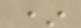*
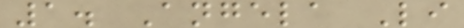1. Angela Li
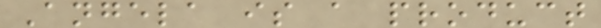Angela is a product
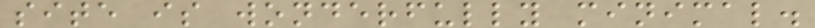site is wonderfully minimal.
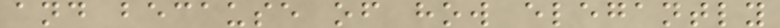and because of how elegantly
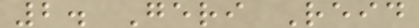2. Geri Reid
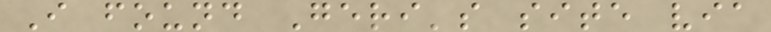I found Geri's site via
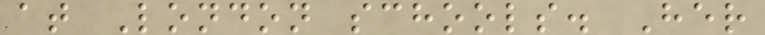at London schools. Her
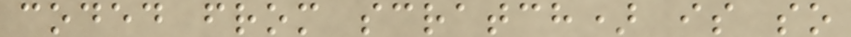coded from scratch) is so
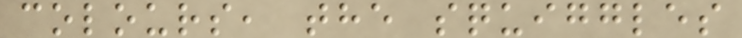colours, the squiggles
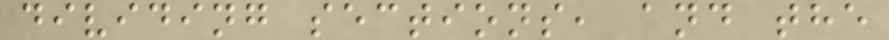dividing sections, and the
